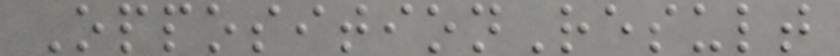OppositionResult
